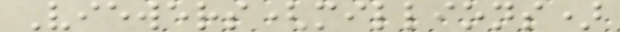Viewers(millions)
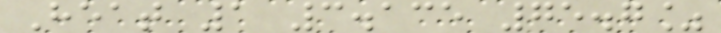Heat 1 3.135 75.7%
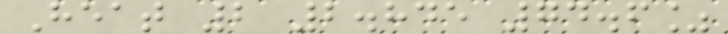Heat 2 2.845 74.6%
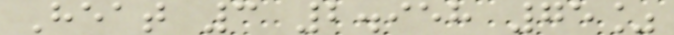Heat 3 2.958 75%
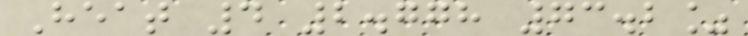Heat 4 2.778 73.2%
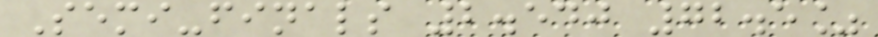Semi-finals 2.540 72.5%
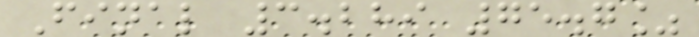Final 3.289 75.7%
